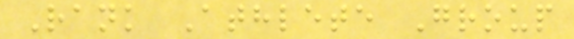Rank Athlete Group
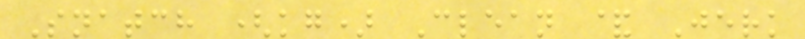Snatch (kg) Clean & Jerk
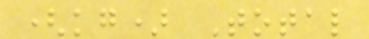(kg) Total
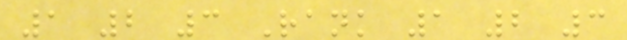1 2 3 Rank 1 2 3
